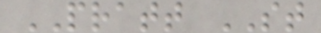PRATT ST
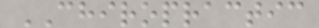CHIROPRACTIC
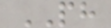PH
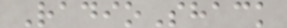RadioShack
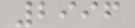2996
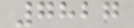7827
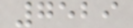7529
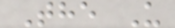The U
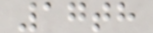17th
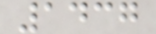1437
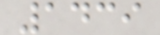1439
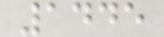1445
